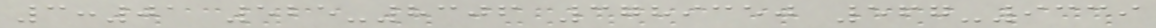3:01 525-8306 3789350 567-9339
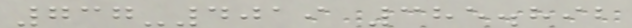737-4019 385.892
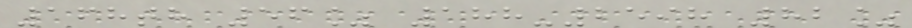168th 56% 188-2598 82%
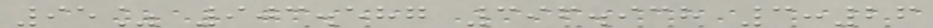95% 903.587 396.938 3:26
